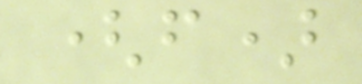(f)
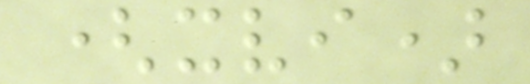(xvi)
